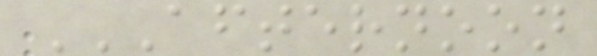AFTERNOON
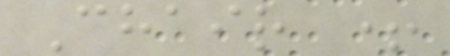Chair +
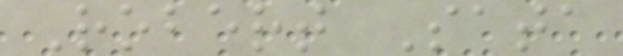Robert Sata
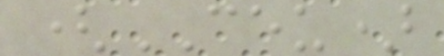(CEU)
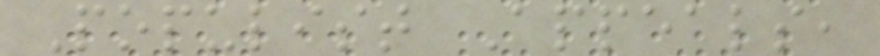Populist Appeals,
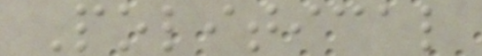Political
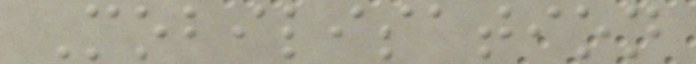Mobilisation
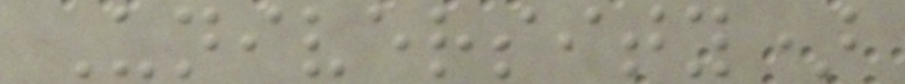University)
